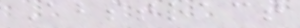Abstract
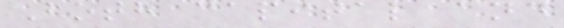Both capital and
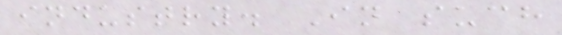industry. In such
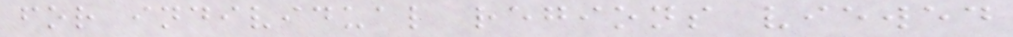for individual regions viewed
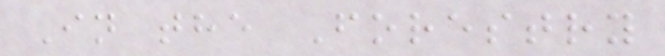In the Forestry
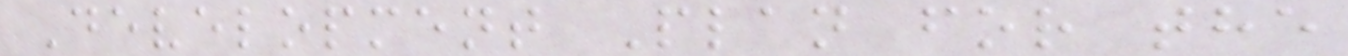Development Plan for the
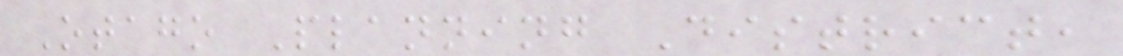Otago Planning District,
